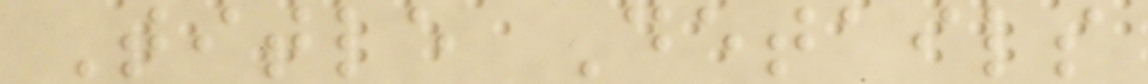Title Details
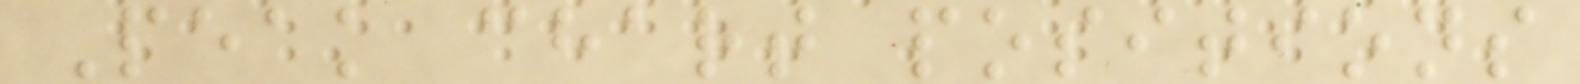Peak chart positions
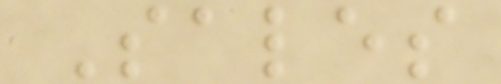Sales
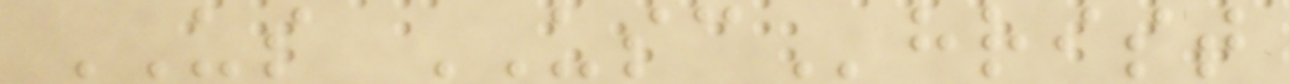US USChrist
